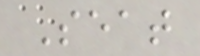Seat
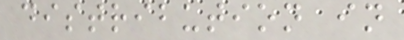distribution in
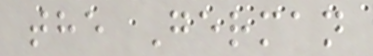the German
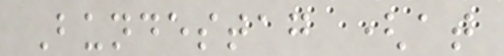Bundestag (at
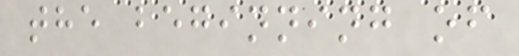the beginning of
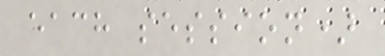each session)
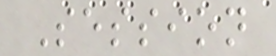Session
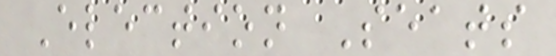Election Seats
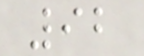92
